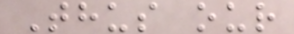Thus our
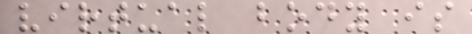virtual body is
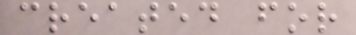created for
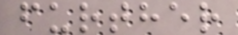further
